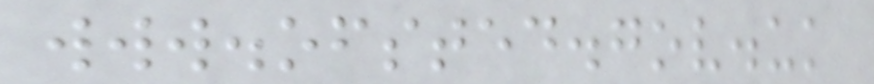www.ofsted.gov.uk
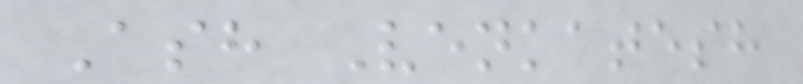Ash Venkatesh
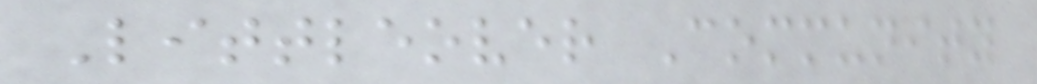Littleover Community
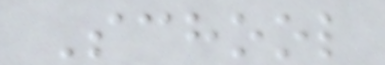School
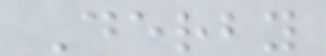Derby
